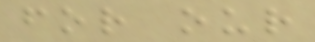for our
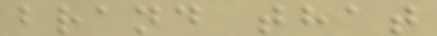brand that
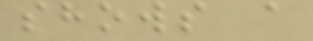shows a
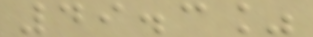49.3%
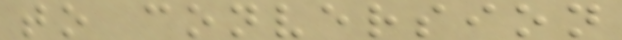to conversion
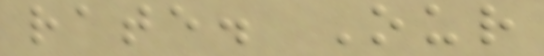rate. Our
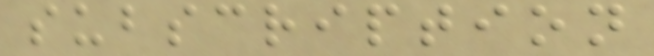subscription
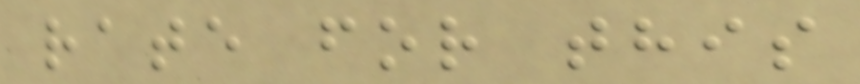rate for this
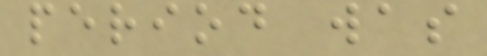period was
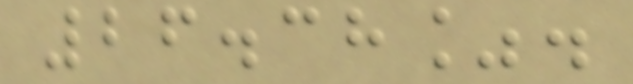26.38%.
